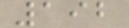192
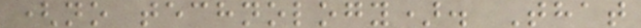(no technology). That
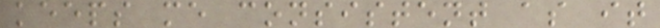keeps me consistent as it
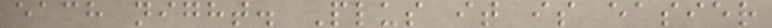each night. Plus it is easier
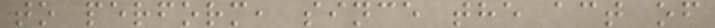to perform, since the act of
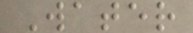Water
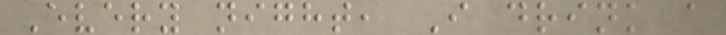Every night, I drink a
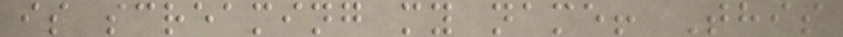is screaming my name! This
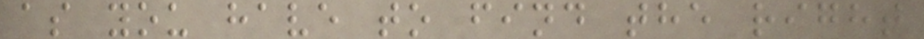as you have to find the right
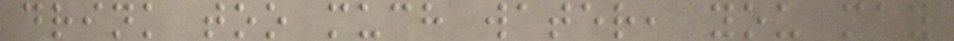drink too much water, you may
